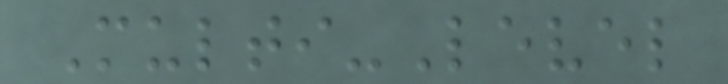Multi-Level
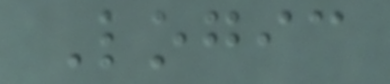Logic
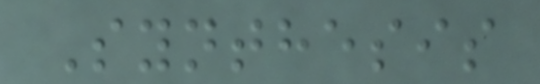Synthesis
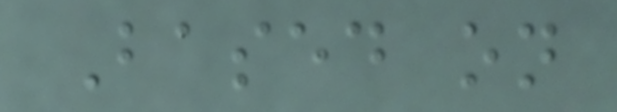Based on
